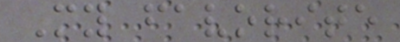My favorite
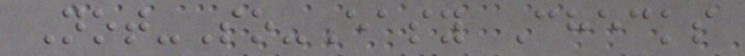Not-So-Easy Checks
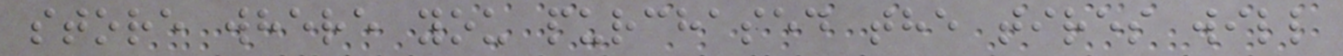store where you purchased the tires will
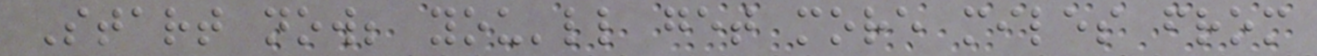Start now; you'll get more miles from
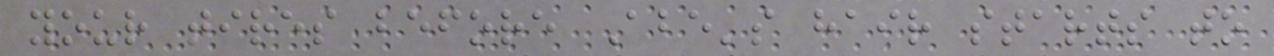your tires before Abe's hair starts to
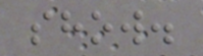show.
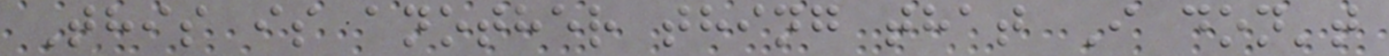This is another thing that I don't
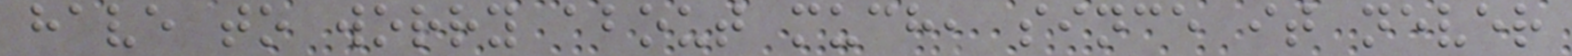have to worry about much, since it never
